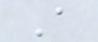A
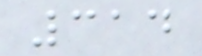314
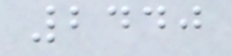2440
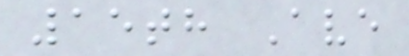15th Ave
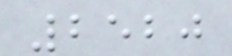2520
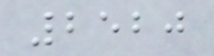2520
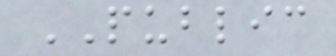PUBLIC
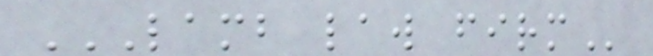LAMB LAW FIRM
